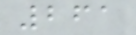261
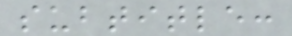subtitle:
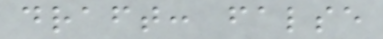draft: false
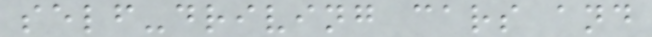self-driving cars and
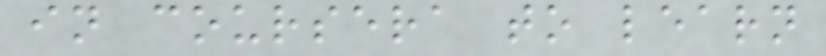in coursera to learn
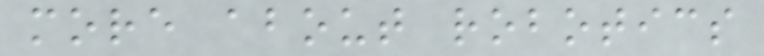more about robotics
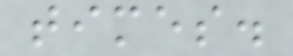times.
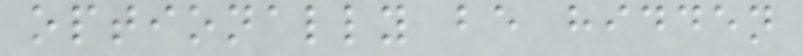optionally be hidden
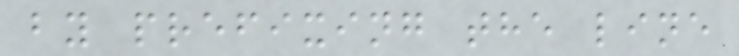by prefixing the line
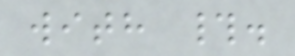with #.
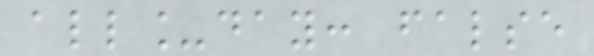all_day: false
